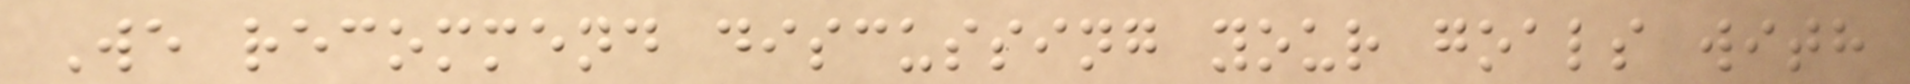We recommend discussing your goals with
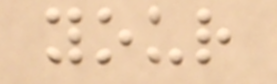your
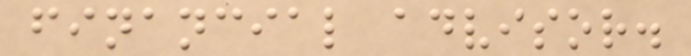financial advisor.
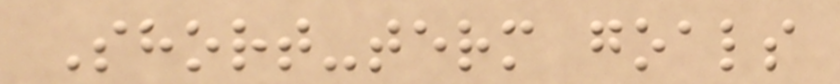Short-term goals
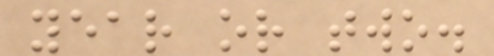year or two.
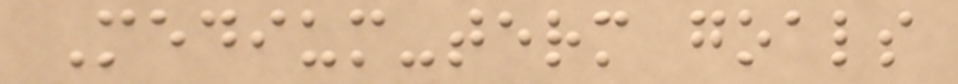Medium-term goals
